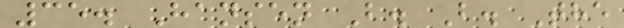35. Hansen B. B. The
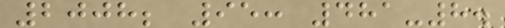2008; 95: 481-8.
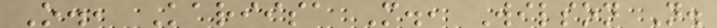O., Kariisa M., Wilson N.
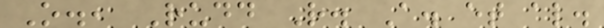O., Rudd R. A. et al.
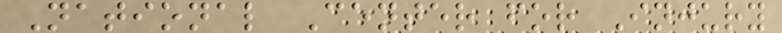National Center for Injury
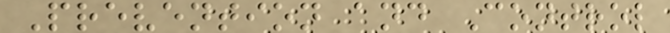Prevention and Control
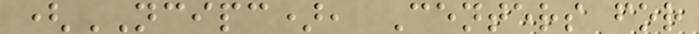(NCIPC), Centers for
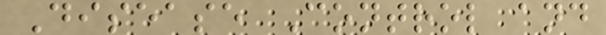Disease Control and
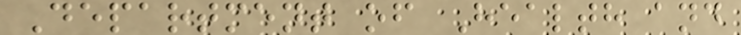Department of Health and
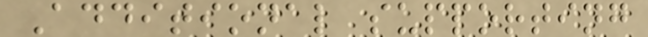Additional supporting
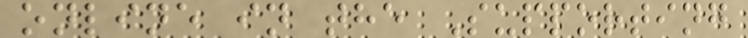online in the Supporting
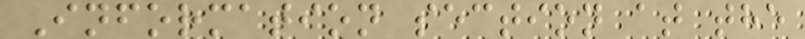Information section at the
